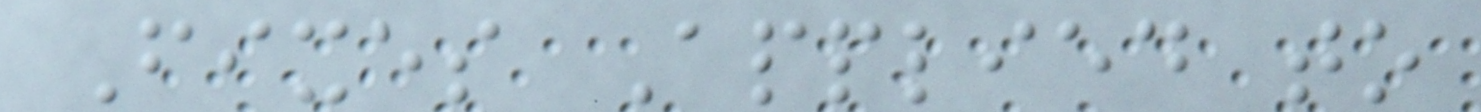Fixes Applied to
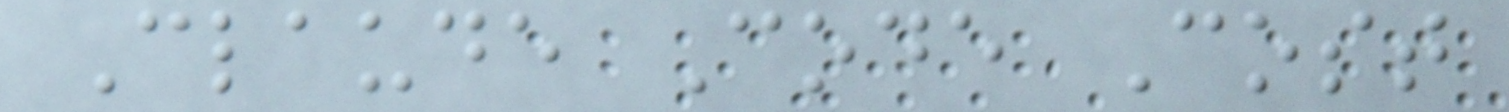Claude Code Cost
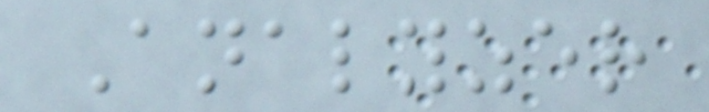Analyzer
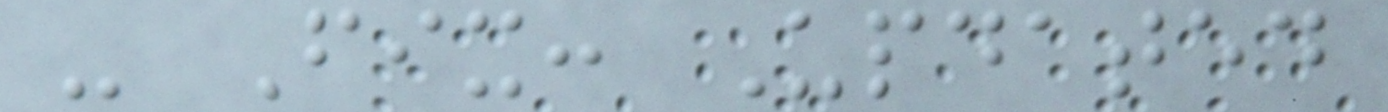- Fix: Updated
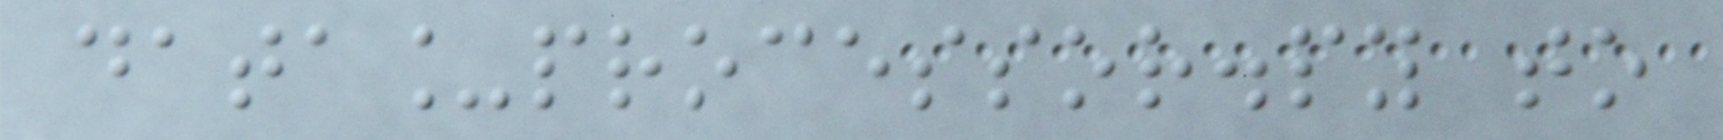data_processor.py to
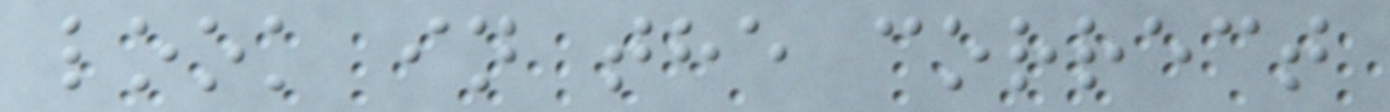look in the correct
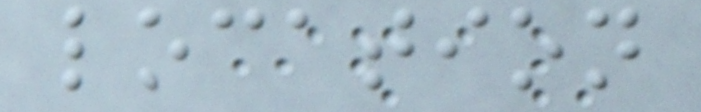location
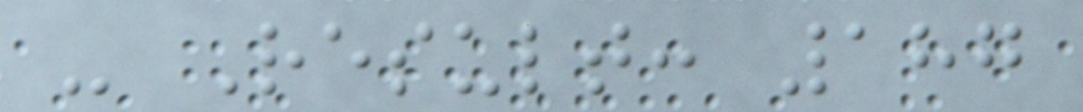- Result: 187
